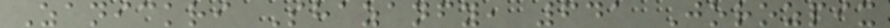Zanickri Shazanfy, 641 Jorozpix
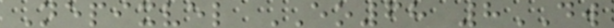Nepixvel EO68 8DW
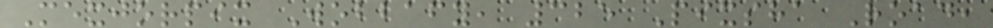Mexjorpix Wobbafy, 325 Pixsha Road,
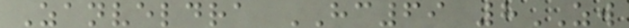Zanveldra HC69 8ZW
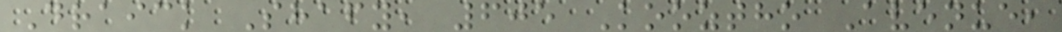Draick Shafy, 605 Kooztho Avenue,
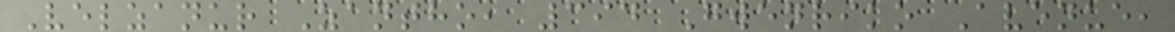Velzanur Zantho, 394 Gwenriko Avenue,
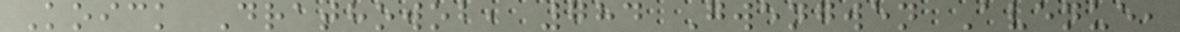Koick Drathowob, 784 Gwengwen Avenue,
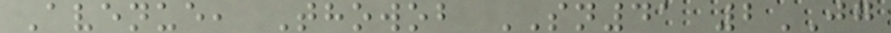Avenue, Thowob SN41 2JG
